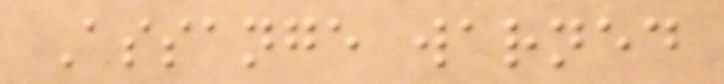Assange warned
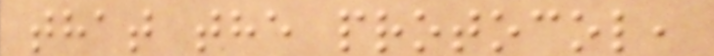that the protocol,
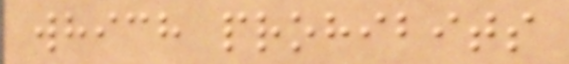which prohibits
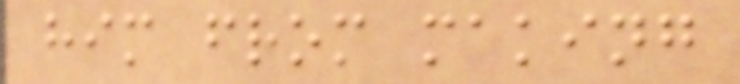him from making
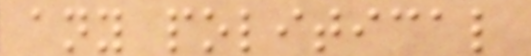any political
